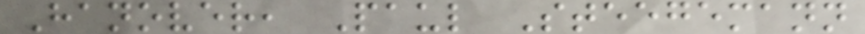Hanover, Paul Steegemann
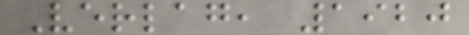Verlag, 1920
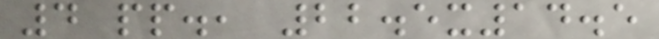4 pp., 22.5x14.5
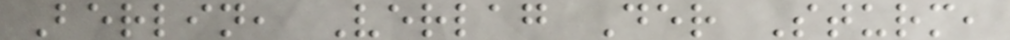Berlin, Verlag Der Sturm,
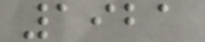1921
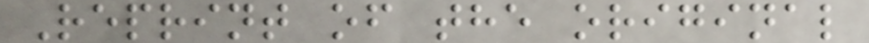Reprint of the original
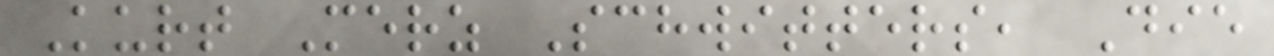Kurt Merz Schwitters, Die
